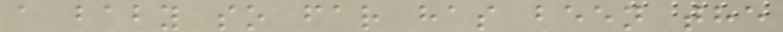a baby so far has been the
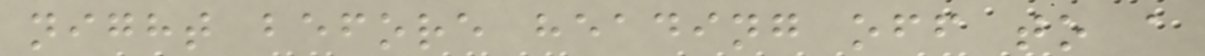night before heading off to a
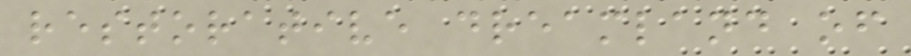restorative dreamland of
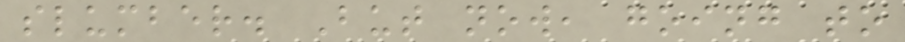slumber. But now, going to
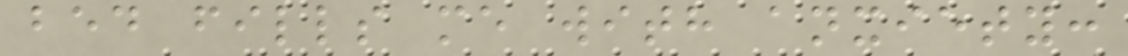bed fills me with anxiety:
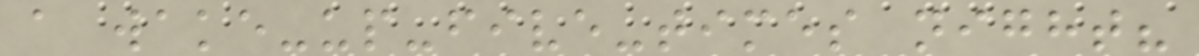a wake-up-five-times night?
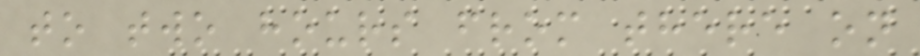to two hours from there on
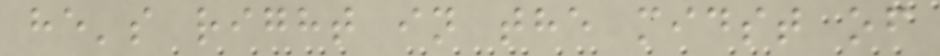he's right in the midst of
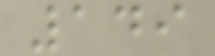149
